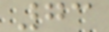73
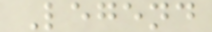Legend
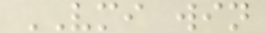VMI win
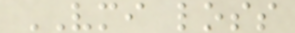VMI loss
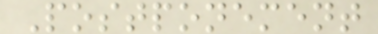Postponement
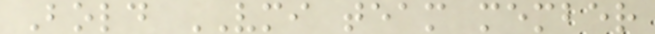Bold VMI team member
